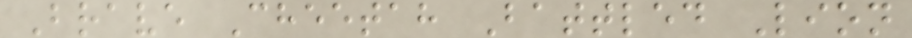Brave Cheetah Battled Lion
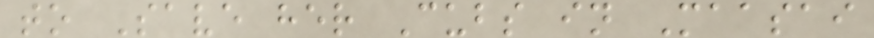to Save her Cubs in Maasai
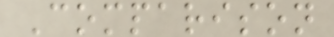Comparison
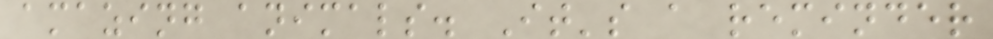amazing animals. It's a reminder
